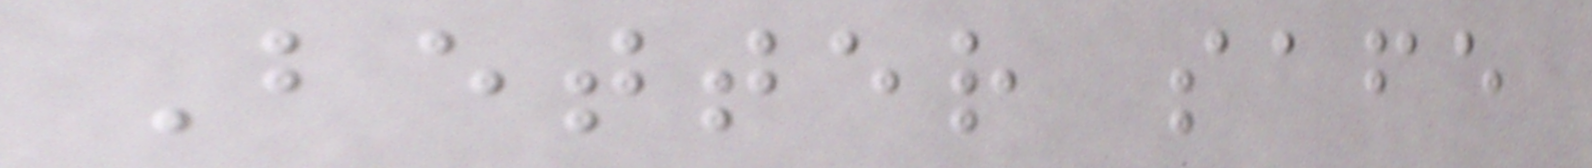Better safe
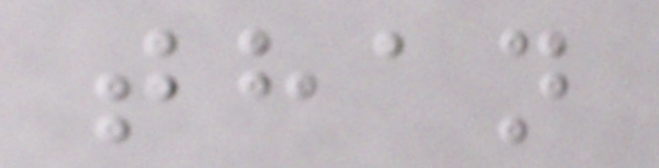than
